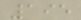195
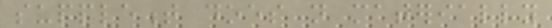supplement does not materially
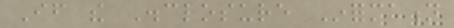If the Disclosure Information
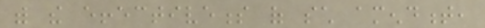with the effectiveness of such amendment,
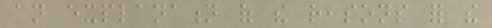an explanation of the reasons for the
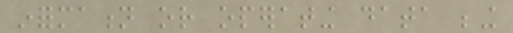information or operating data being
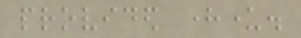provided hereunder.
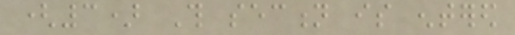(3) This section is entered
